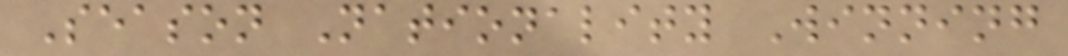Season Nationality Winning
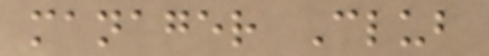manager Club
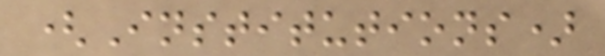(Institutions)
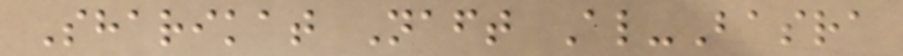Sharikat Naft Al-Basra
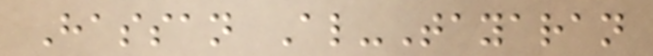Hassan Al-Tayaran
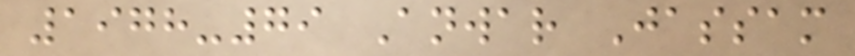1978-79 Anwar Jassam
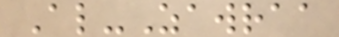Al-Zawraa
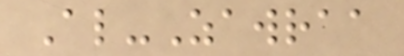Al-Zawraa
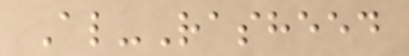Al-Rasheed
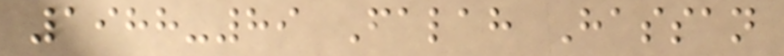1988-89 Falah Hassan
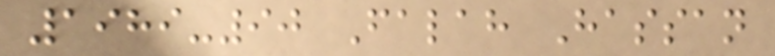1989-90 Falah Hassan
